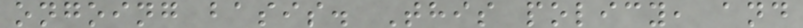ongoing basis. This policy, and
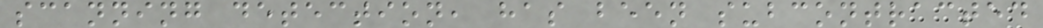scanning detection, has been subcontracted
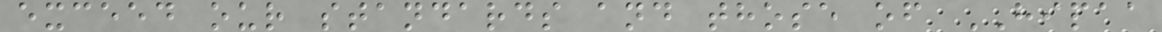exceed our standards and those of HIPAA
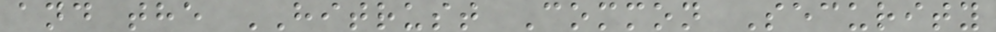and the HITRUST Common Security
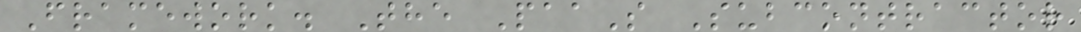Framework. The PaaS Subcontractor
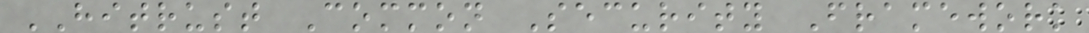HITRUST Common Security Framework
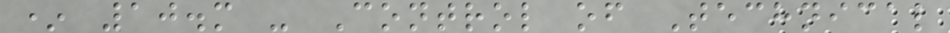* 10.m - Control of Technical
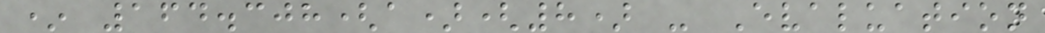* 164.308(a)(8) - Evaluation
